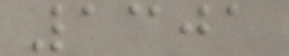1301
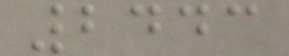2443
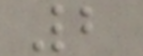2
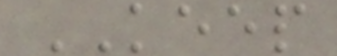KEEP
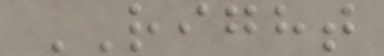RIGHT
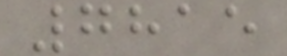7815
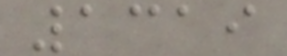1319
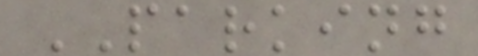PARKING
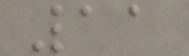11
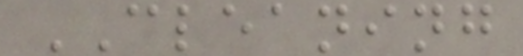CLEANING
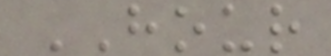HOUR
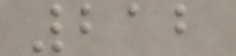212
